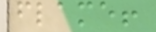flame!
